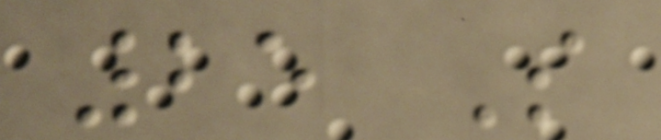25 S
